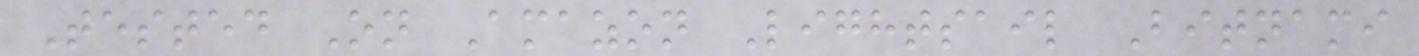Tested On Amazon Lightsail Bitnami
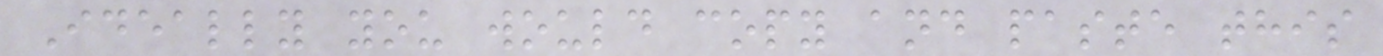Ideally you would copy and paste this
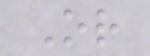Or
